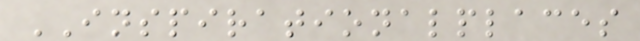INSPIRATIONALPLACES
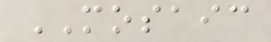MOSAIC
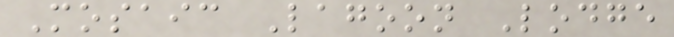Mosaic Lagoon Lodge
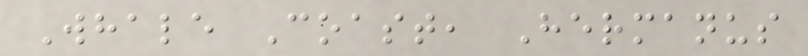Whale Coast, Hermanus
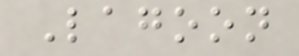Lagoon
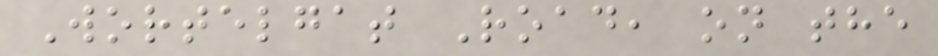Wortelgat Road, on the
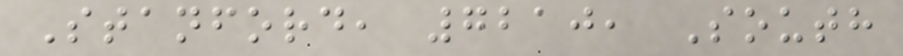Stanford, 7210, South
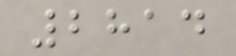2814
